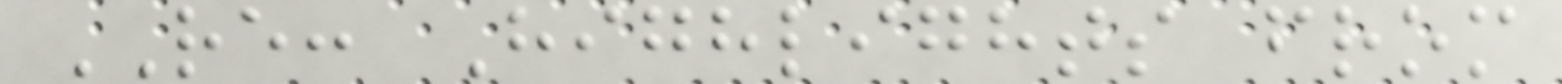RE: Highlights from
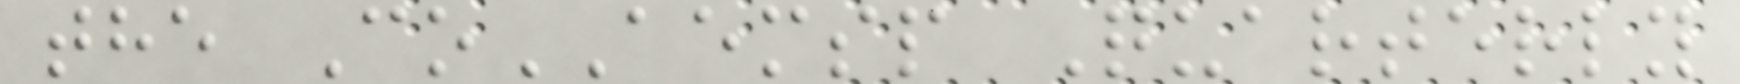the CoAEMSP Quarterly
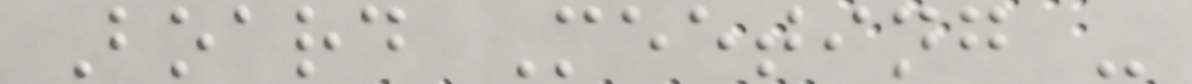Board Meeting -
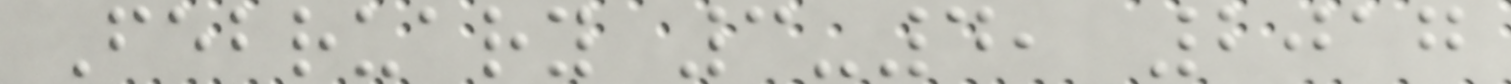February 3-4, 2017
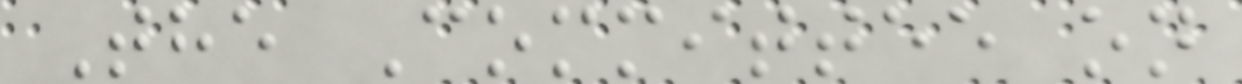The Committee on
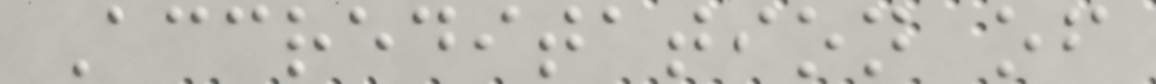Accreditation of
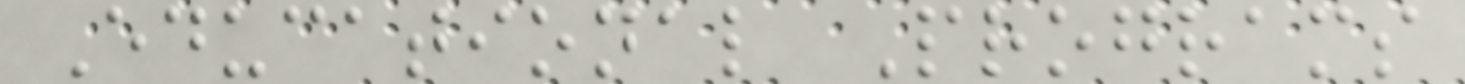Educational Programs
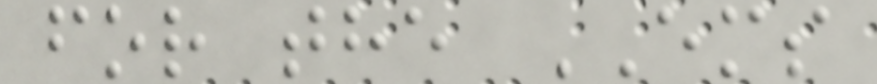for the EMS
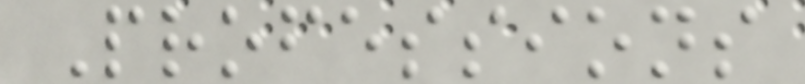Professions
